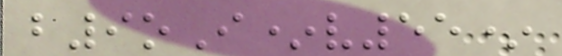b9oI*v55*
